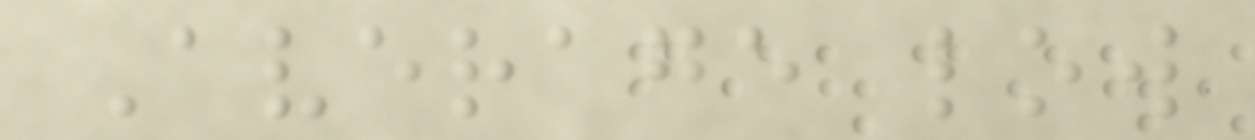Average low
